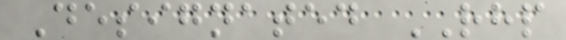Designated RHP
